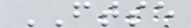FTSE
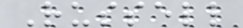Russell
